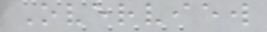Overview
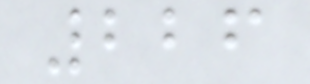226
